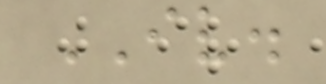IV.
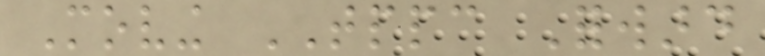Moving TPPC Forward
